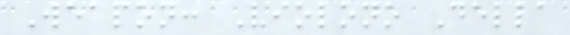Weapon: Violono Della
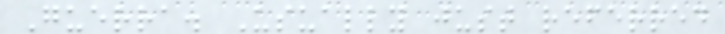Guerra. Usually just referred
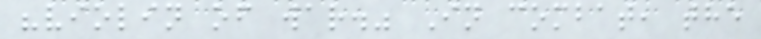"violin of war." In combat, the
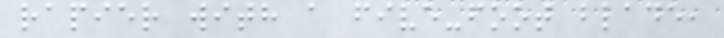rapier with a five-foot blade,
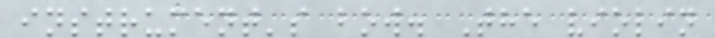instrument's bow. The violin
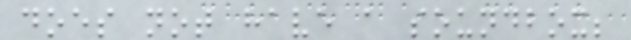does not have a soundbox;
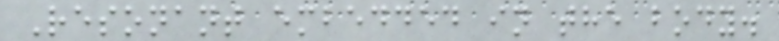Resonant embedded in the body.
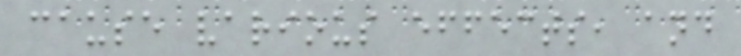cause various effects, and
